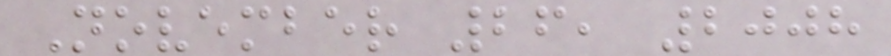November 26, 2008
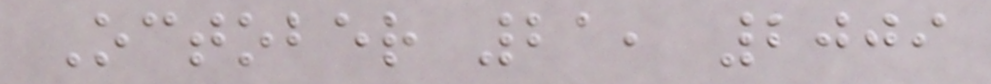October 21, 2009
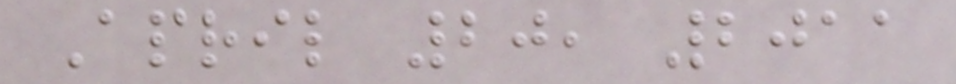April 20, 2011
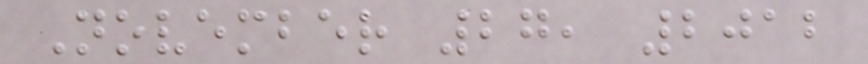November 27, 2012
